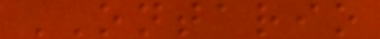ONTARIO
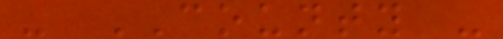- COUNTY -
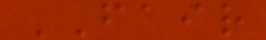FAIR
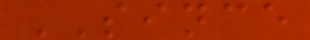SINCE
